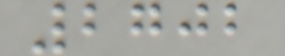2702
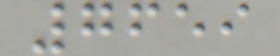7659
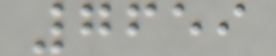7659
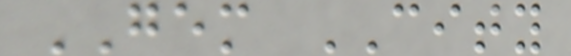GEM CITY
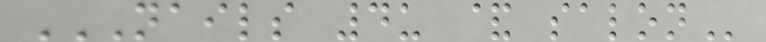NAILS 4U & SALON
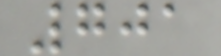701
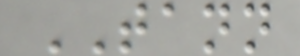TANN
